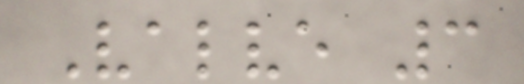Valve 3
